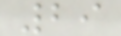29
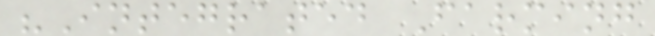"Integrated Farming
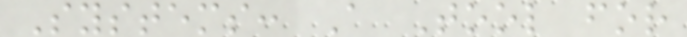Systems: A Tool for
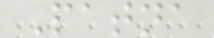Patna
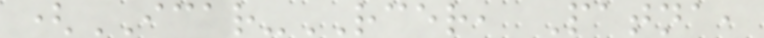(ICAR-RCER, Patna,
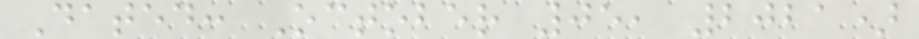Dated: October 05, 2021)
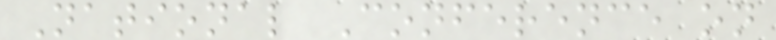National Conference on
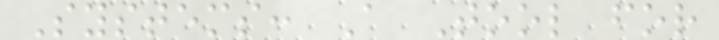Systems: A Tool for
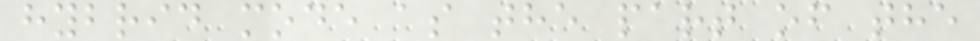hybrid mode as the part of the
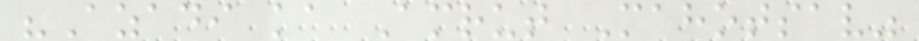"Azadi ka Amrut Mahotsav"
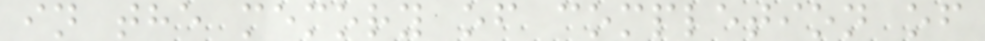in the memory of completion of
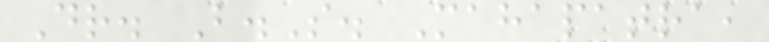Dr. B.S. Mahapatra,
